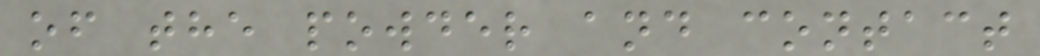of the powder and contact
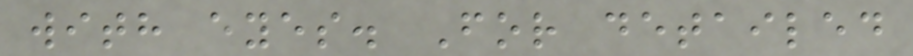with eyes. For detailed
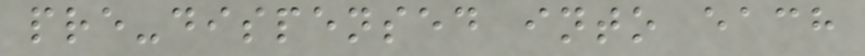pre-dispensed into each
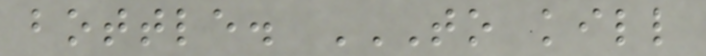bottle. TO KILL
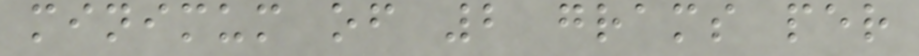minimum of 2 grams per
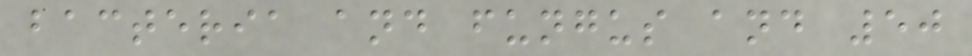bacteria and fungus and 50
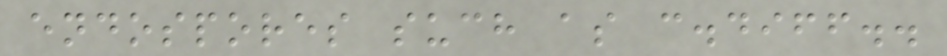endospores such as c.diff..
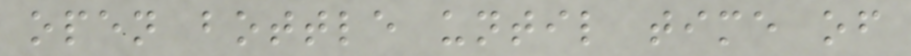open bottle until time of
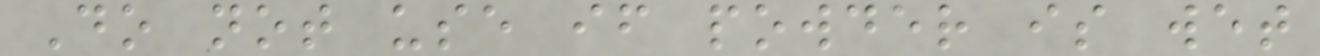Do not use if powder is wet
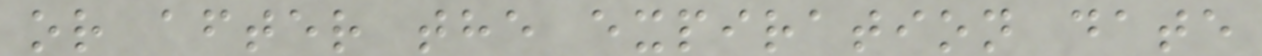or after the expiration date
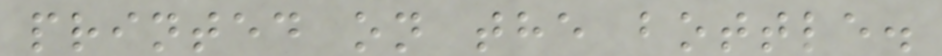printed on the bottle.
